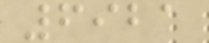6921
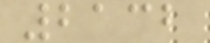2132
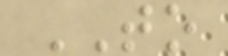TO
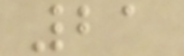21
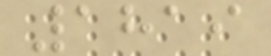1819
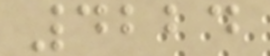4224
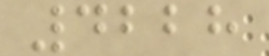4228
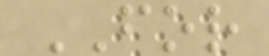FOR
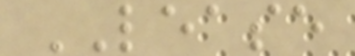LEASE
